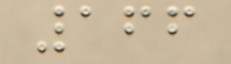166
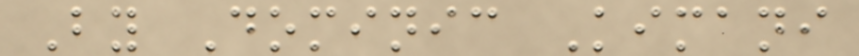By Dominic Kimani
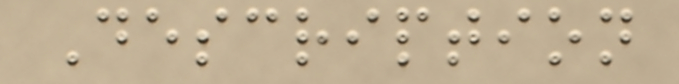Description
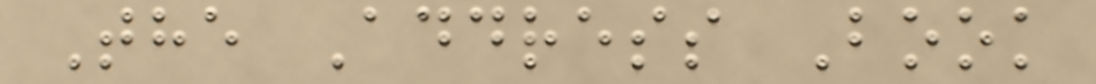The Address Book
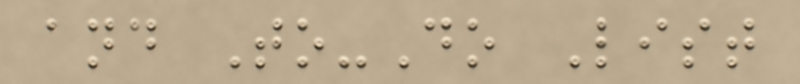and To-Do List
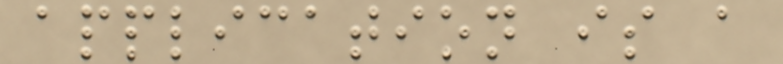application is a
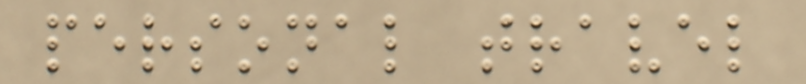personal travel
